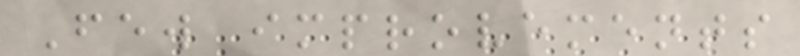Few improvements
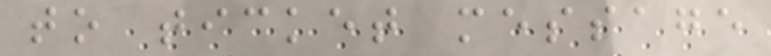to ticket message
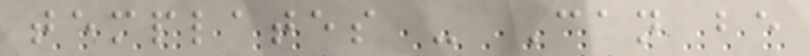templates - Can be
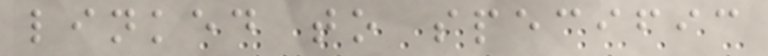linked to specific
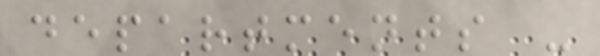departments -
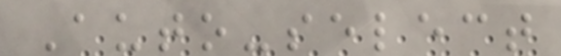Auto-select
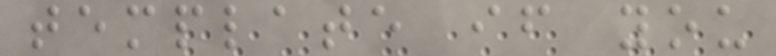template if you
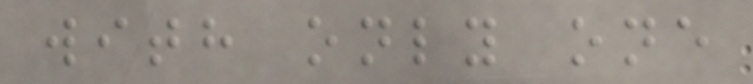with only one
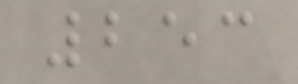253
